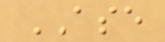ASE
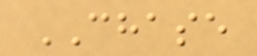CHASE
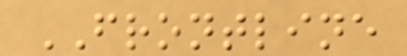FRONTLINE
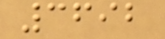3692
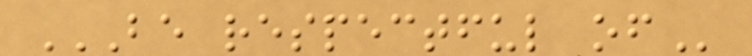BE RESPECTFUL OF
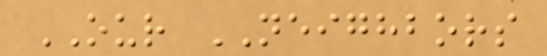OUR NEIGHBORS
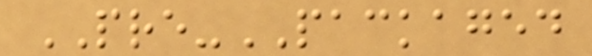PRE-PACKAGED
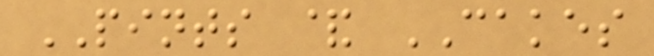PINTS & CAKES
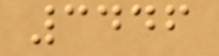3446
